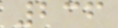236
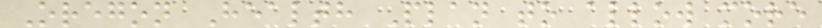Oregon Health Plan to allow more
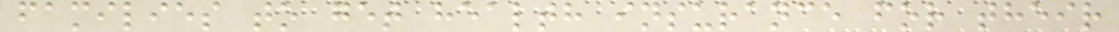families to get health insurance for their
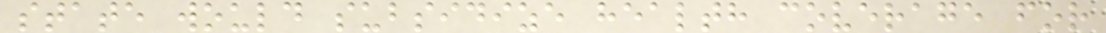state would subsidize health coverage for
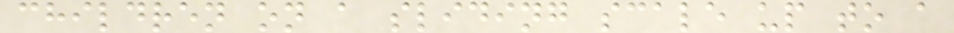children on a sliding scale up to a
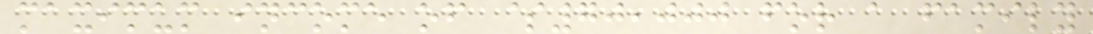maximum income of $70,000 for a family
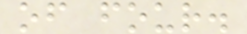of four.
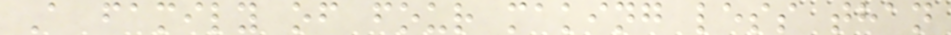A family of four making less than
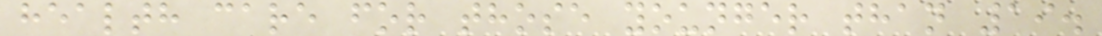health care for those younger than 19.
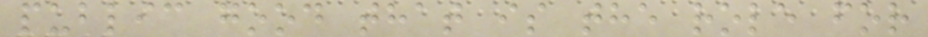public good that is the role for
